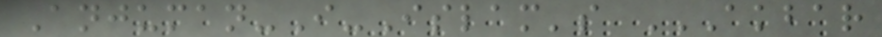Anjuman-I-Islam's AKBAR
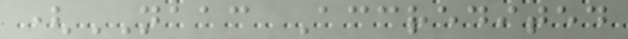(NAAC Accredited
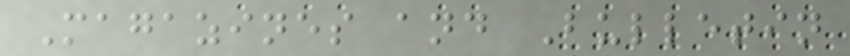Magazines and Bulletin
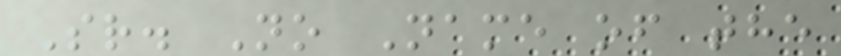Sr. No Name of the
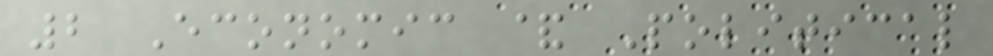2 Economic & Political
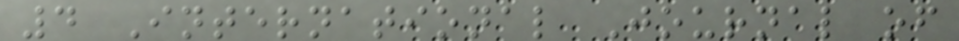4 International Journal of
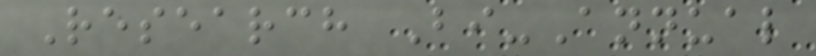Research Bi-Annual
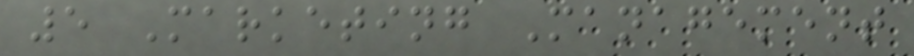5 Marketing Management
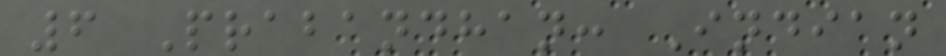6 Prabandhan: Indian
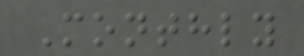Monthly
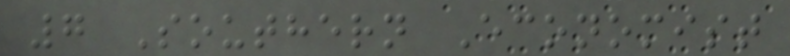7 Southern Economist
